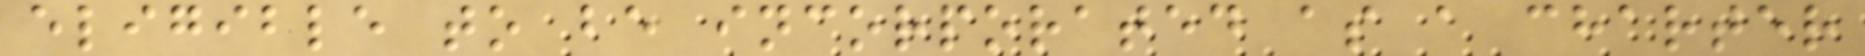eligible to be incorporated as a charter
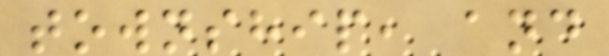township, and
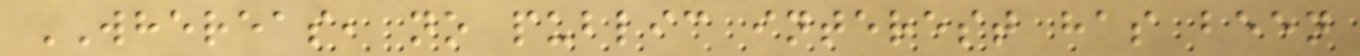WHEREAS, no public interest has been
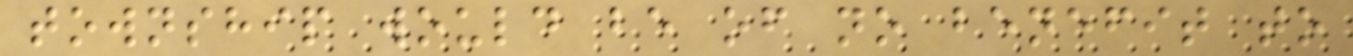township would be of no benefit to
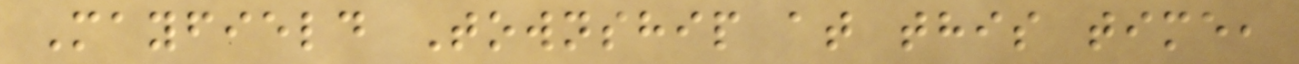Mayfield Township at this time,
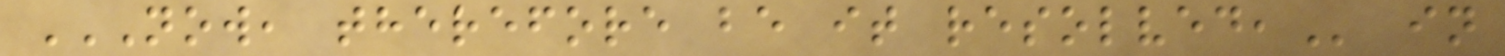NOW, THEREFORE BE IT RESOLVED, in
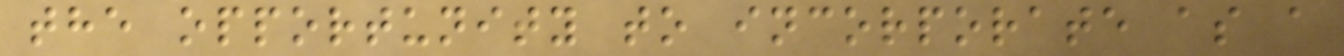the opportunity to incorporate as a
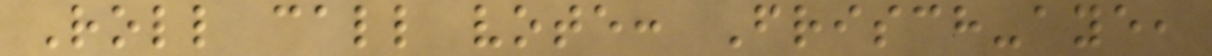Roll call vote: Frisch-aye,
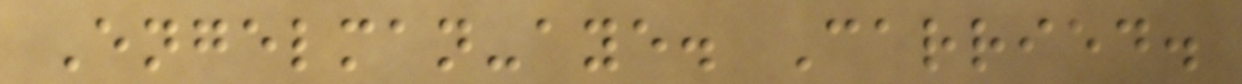Engelman-aye. Carried.
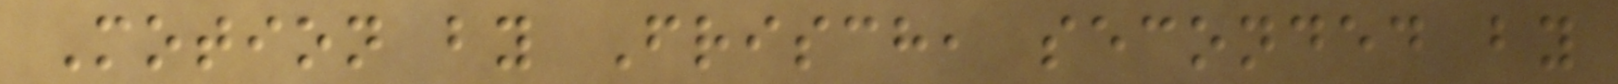Motion by Frisch, seconded by
